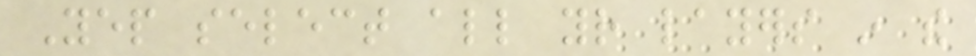Yep select all your layers in the
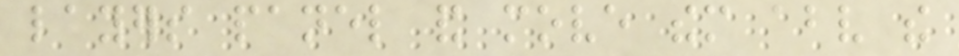layers panel and move them above the
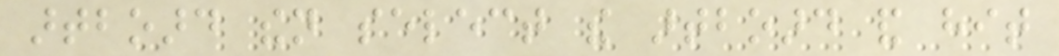artboard then select the artboard and hit
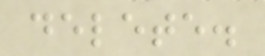delete.
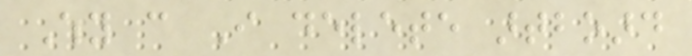Why can I delete artboard
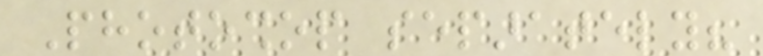Photoshop separately?
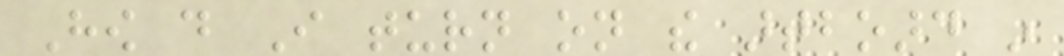How do I turn on the artboard in
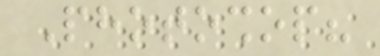Photoshop?
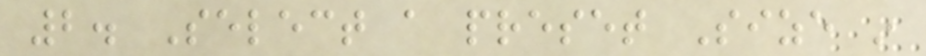2. Select a preset Size in
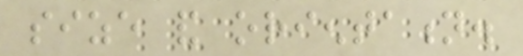size and orientation.
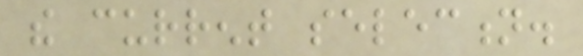the current selection.
